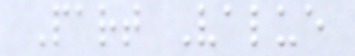Part Value
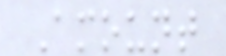Amount
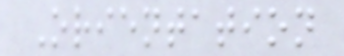Orientation
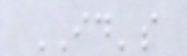ID's
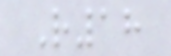R18
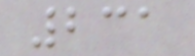231
